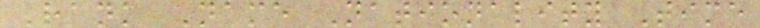Rank Name Nationality Time
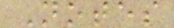Notes
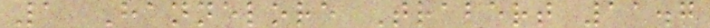1 Hannelore Trabert 11.7
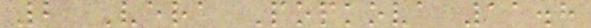2 Vera Popkova 11.8
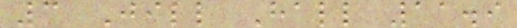3 Jill Hall 11.9
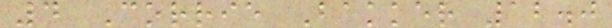4 Corrie Bakker 12.0
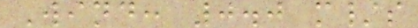Wind: 0.0 m/s
